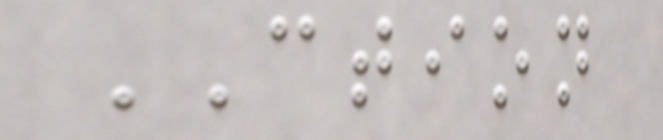CTION
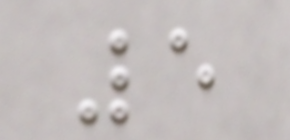5
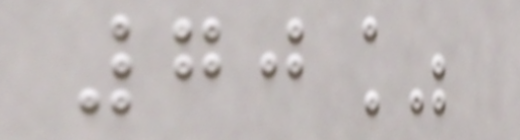70%
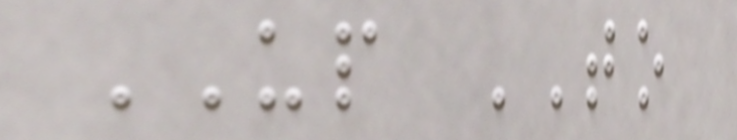UP TO
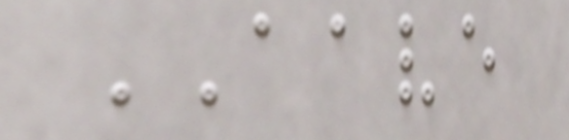AAVE
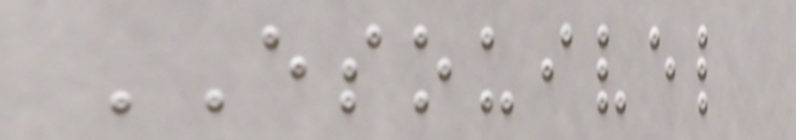ESOUIVEL
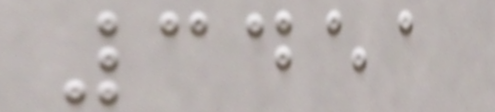3451
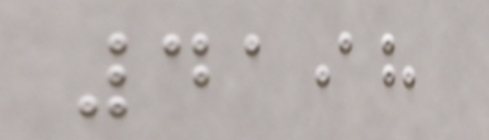4198
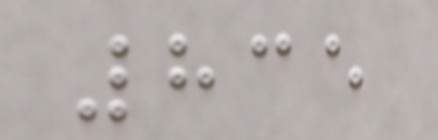835
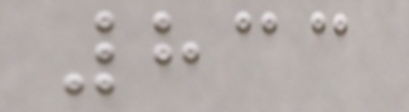833
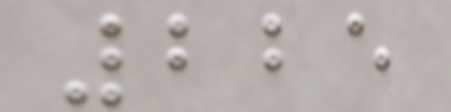225
